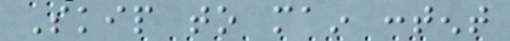Skip to main content
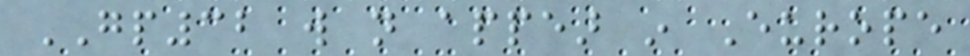GP32 will not appear in Europe
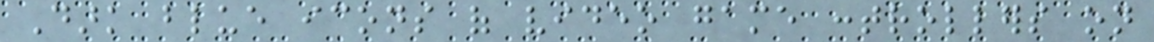Dark blue icons of video game controllers on
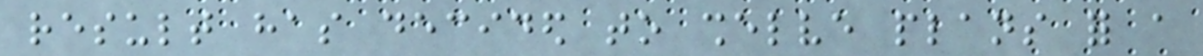result has decided to shelve plans for a
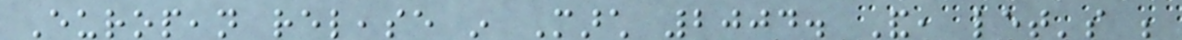European release in March 2004. And, let's be
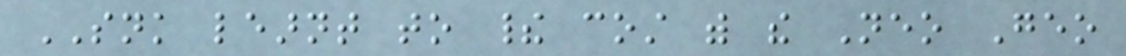SNK learnt to their cost with the Neo Geo
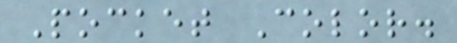Pocket Color.
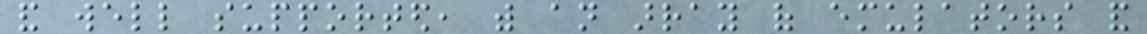and well supported, with an array of emulators and
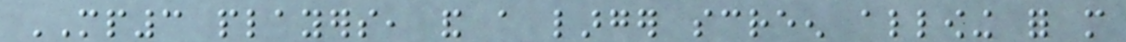MP3 players, and a larger screen allowing for more
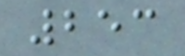253
